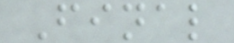Final
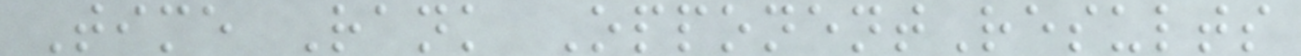Time Rank OpponentResults
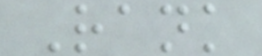Rank
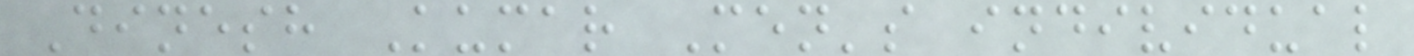Dinesh Kumar Men's individual
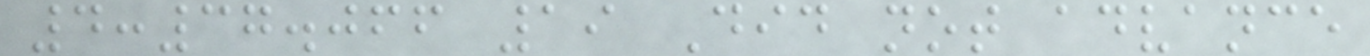4:37.066 19 Did not advance
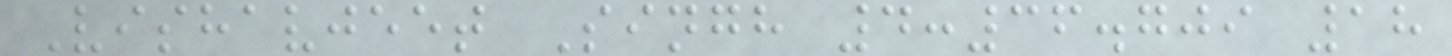Vishavjeet Singh 4:36.709 18
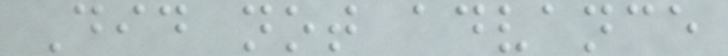Did not advance
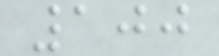100
